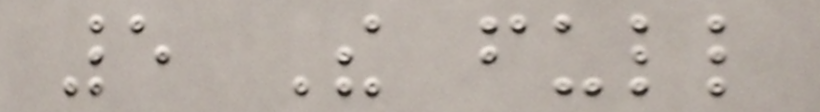5 The full
